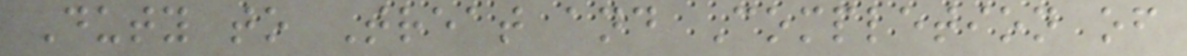Duty to Treat and Completion of
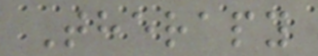Therapy
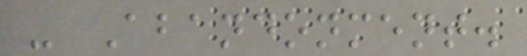- Abandonment.
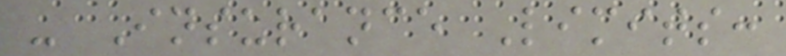- Insurance Limits:
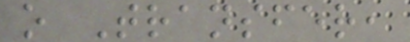o Transfer,
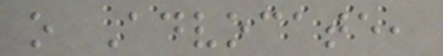o Advocate,
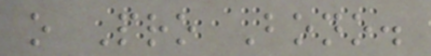o Pro Bono.
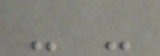- -
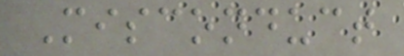Misconduct
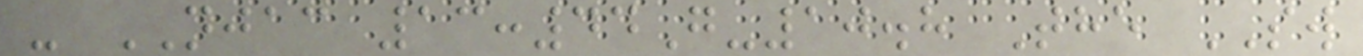- NJAC 13:44G-10.8 The SW
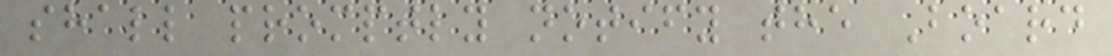shall promptly notify the Board
